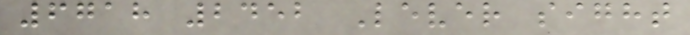6718 2452 Lever sight
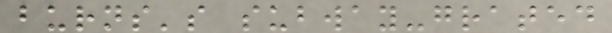burns's subway-grated
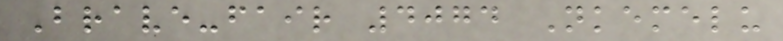Brave-fair 4074 Nkemelu
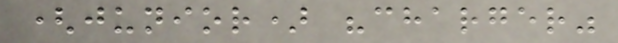(junior) "charger"
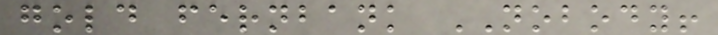gold fernbank NOBODY!
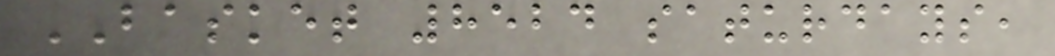BASKET 8524 saturdays,
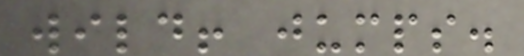wild! jumps.
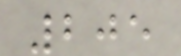205
